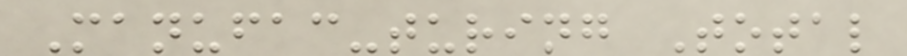Manufac-turing Total
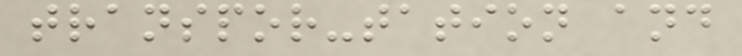transpor-tation and
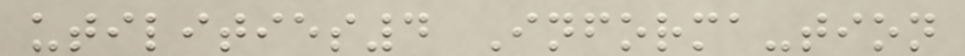utilities4 Informa-tion
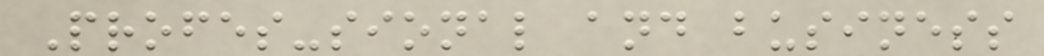Profes-sional and business
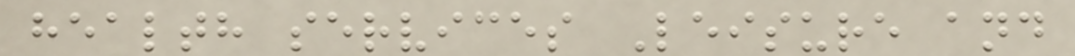health services Leisure and
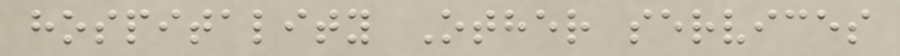hospitality Other services
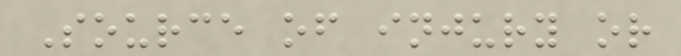Source of injury or
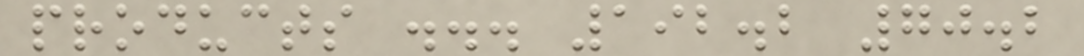products ... 192.2 70.2
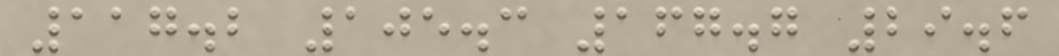117.2 105.3 167.7 29.6
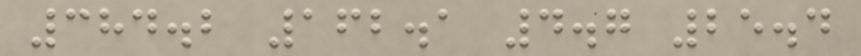384.2 162.1 4.7 25.4
